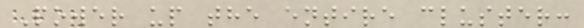Power up the entire cluster:
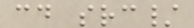cd src/
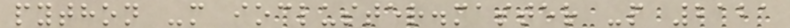python -m iocluster.master -p 2121
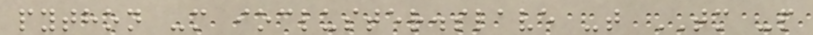python -m iocluster.slave -t TM -p
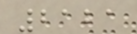2121
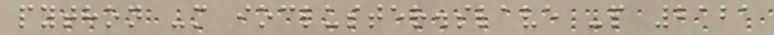python -m iocluster.slave -p 2121
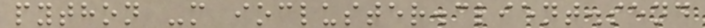python -m iocluster.client.send
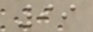99
